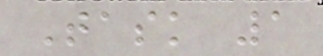Task 1
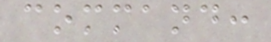command:
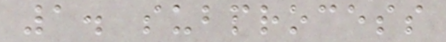1. subprocess
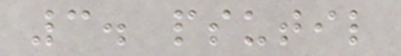3. psutil
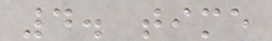4. time
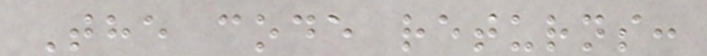The code returns:
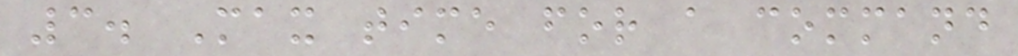3. Max time for a command
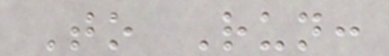To Run:
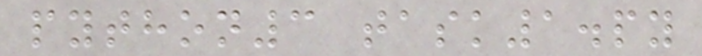python3 task1.py
